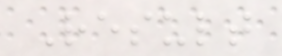Result
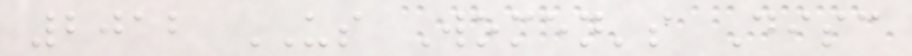2012 US Women's Disc
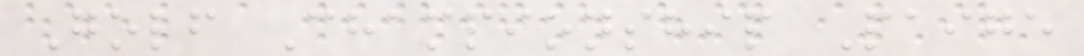Golf Championship Paige
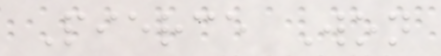Pierce Won
